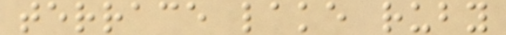terrace lake ruby
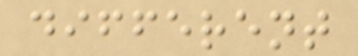different
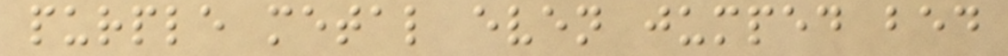purple metal even jumped bed
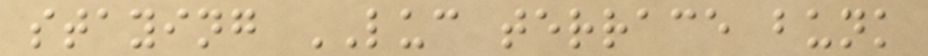staying LUC terrace bunk
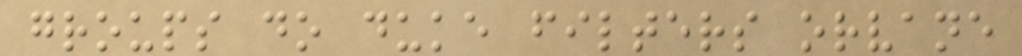groups do duke filters orvane
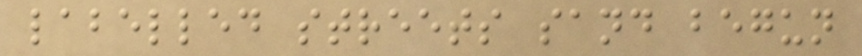labelled streets sand begun
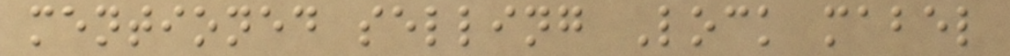mentioned selling Lock mabel
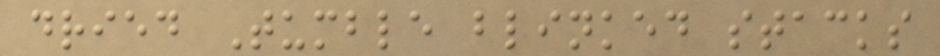dried Tumble blinked stacks
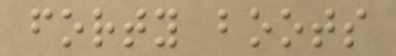forty boots
